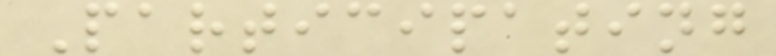Participating
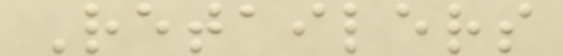Retailers
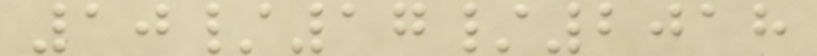10/17/2018
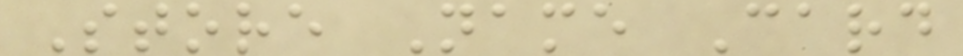Store Name Card
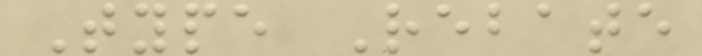Type Rebate
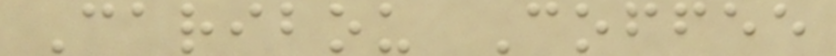Caribou Coffee
